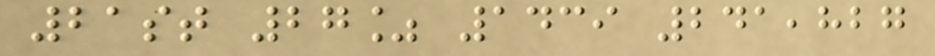21st 27% 1439 241,827
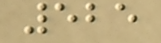525
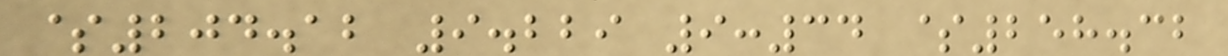$204.12 9.229 9:34 $258.32
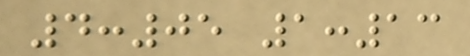4:05 1:13
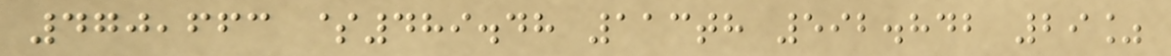470,663 $489.48 113th 592.842 29%
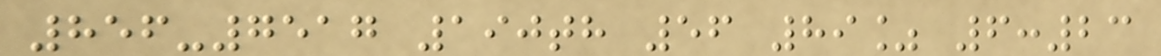856-7517 190th 56 89% 6:23
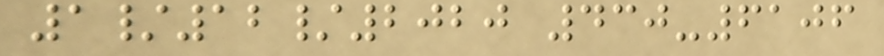1/12/2020 430-6106
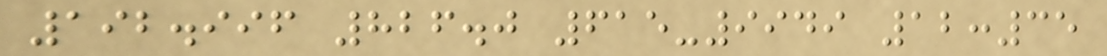192.996 826.0 615-9949 12:35
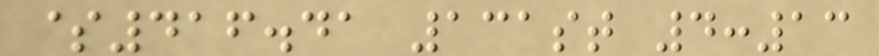$416.41 131st 4:13
